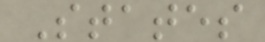States
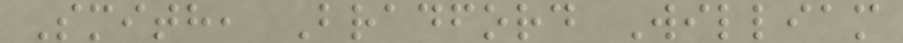Smith, Bradford William
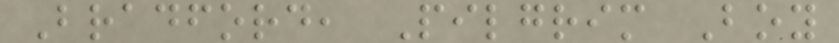Bradford, Pilgrim Boy
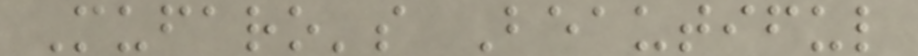Mufaro's Beautiful
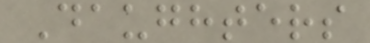Daughters
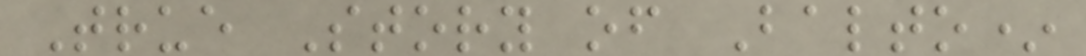True Story of Balto*
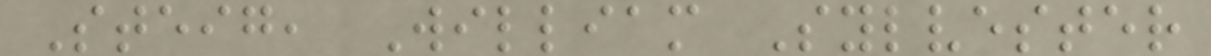Steig, William Sylvester
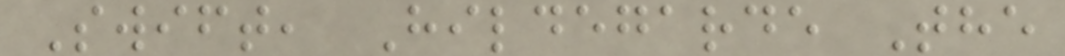Swift, Hildegarde The
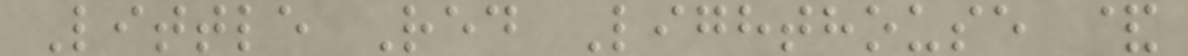Little Red Lighthouse &
